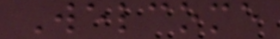Welcome
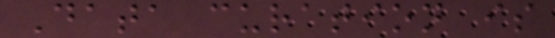Data curation is
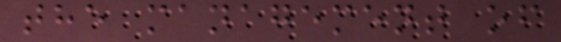the management of
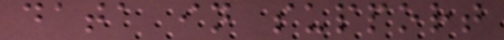data in support
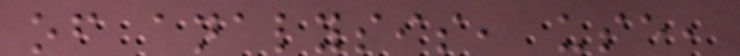of analysis, use,
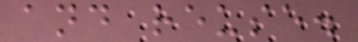and reuse.
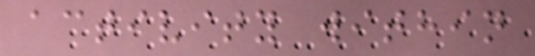activity within
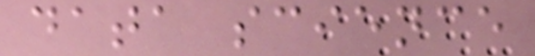data science
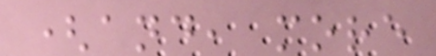(and, more
